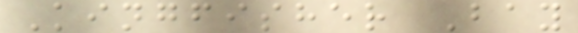Kingfisher Bay
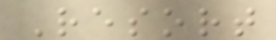Resort
